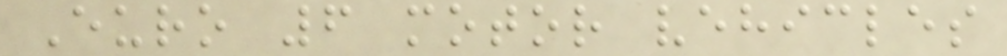Euro 6 motor vehicles
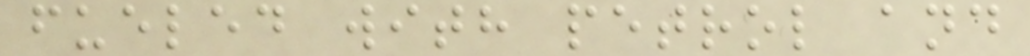fueled with petrol and
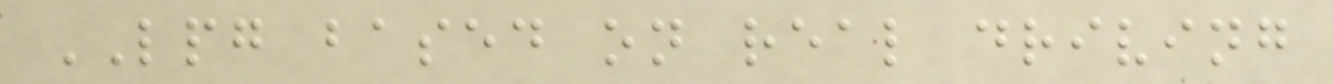LPG based on real driving
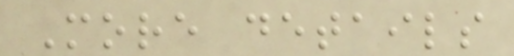More details
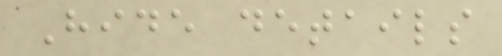Hide details
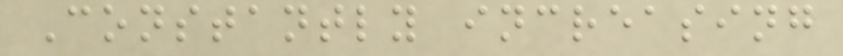Constantly increasing
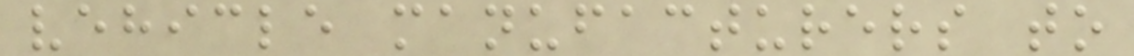vehicle manufacturers to
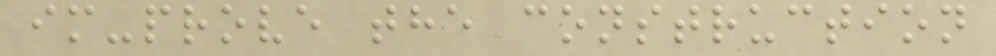im-prove the construction
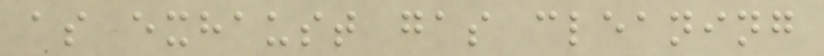as exhaust gas cleaning
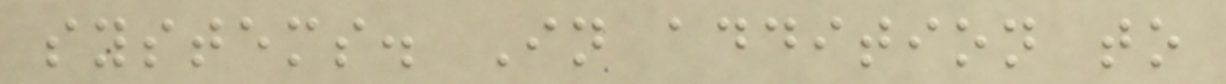systems. In addition to
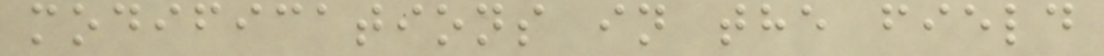modifications in the field
